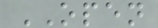OPEN
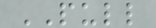PULL
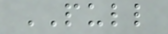PULL
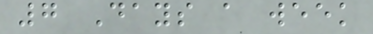7 Days a week
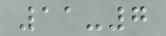11-7
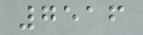7516
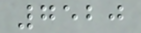7520
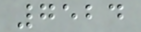7524
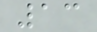13
